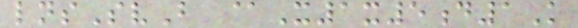lnsSvB @X1x5d1K
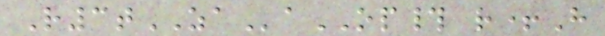R3tZAaOP# r+H
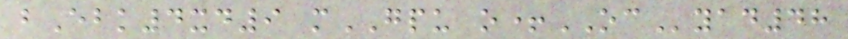bEbk4xd9 mGPU o+OCyad48
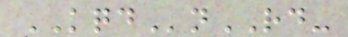KQDnRD-
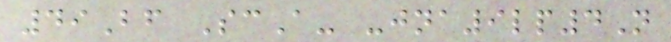49Bf ScA- -jna9lp4N
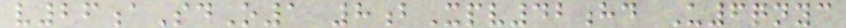v26aSdO1 8bXpv42hd U6qnyc
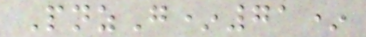PnzG*71*
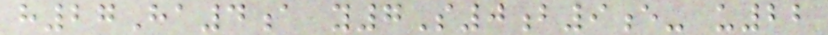h27Ha4a y7S0b9e- u22
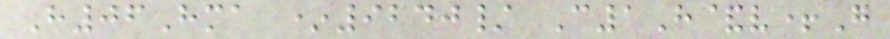H06Hma *9240/ C1H&v+G
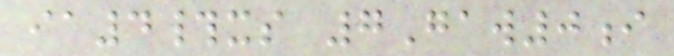ia4#xs 7Gaw0i
